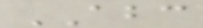ABC
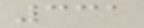331
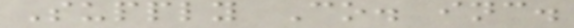Supply Co. inc.
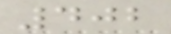402
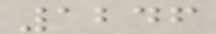1246
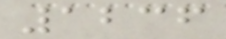1236
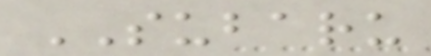SUBARU
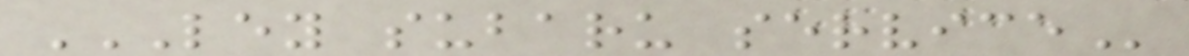LEY SUBARU SERVICE
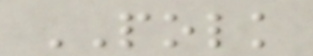POLK
